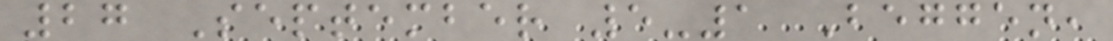27 September 5-1 Beggen,
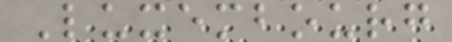Luxembourg
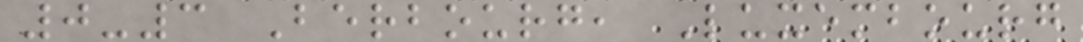0-3 Berbourg, Luxembourg
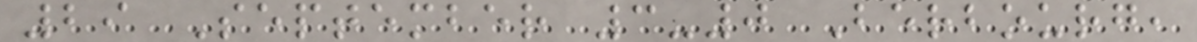29 September 3-0 Berbourg,
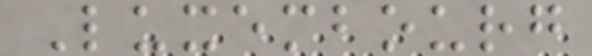Luxembourg
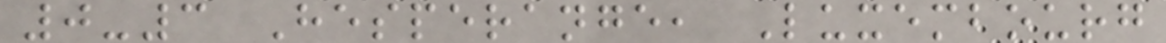0-3 Hesperange, Luxembourg
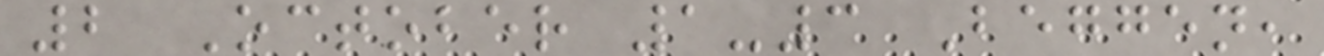2 October 1-3 Beggen,
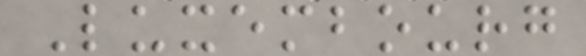Luxembourg
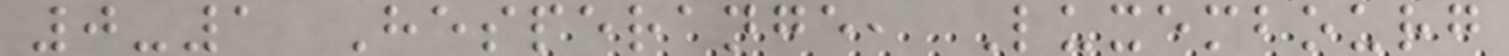0-1 Hesperange, Luxembourg
